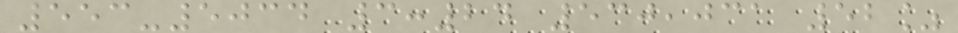553-5034 3:24 530,031 52%
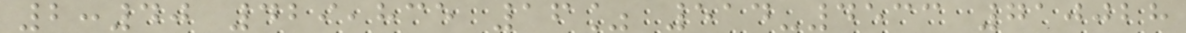2:40 429,835 16% 514-4533 710028
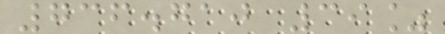736.710 39%
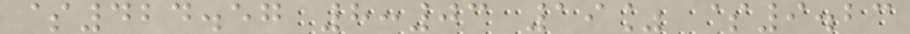$424.57 8:03 19% $9.23
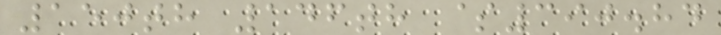150th 146th $390.84
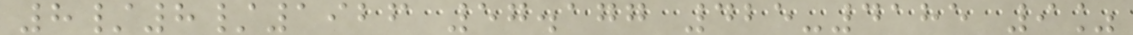8/8/1926 57.177 425-4185 9%
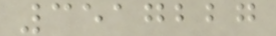3517227
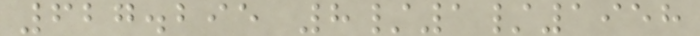627.295 8/1/1958
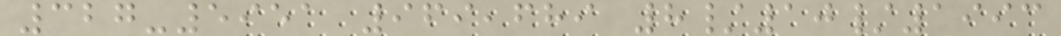327-5951 969,689 8/10/1993
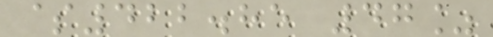$422.85 47%
